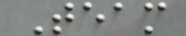Team
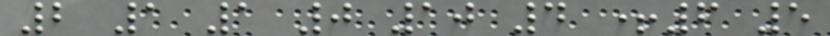2 1 1 0 10 4 +6 5
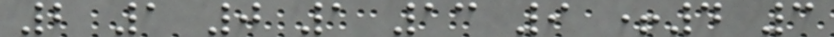2 1 0 1 13 9 +4 3
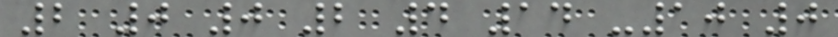2 0 0 2 4 14 -10 0
